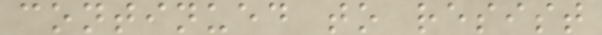continued to resist
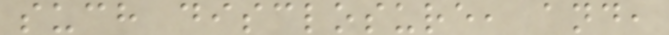such disclosure, and,
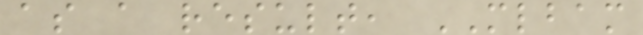as a result, MLBAM
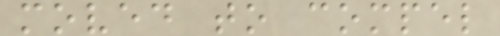moved to compel
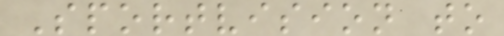Sportvision to
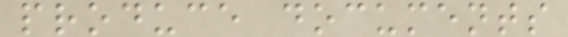produce documents
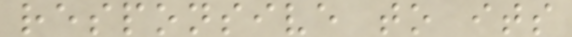responsive to its
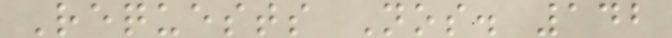Requests Nos. 142
